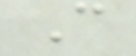C
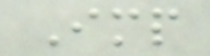Imp
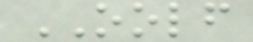OOLF
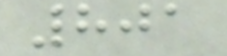801
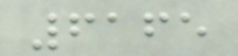6165
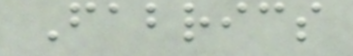Fabrics
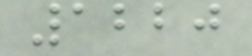1220
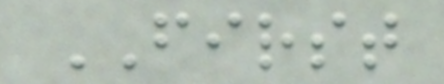FIRST
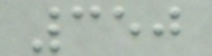350
